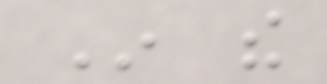In the
